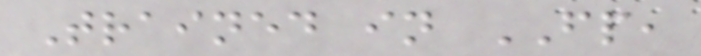Trained in FP,
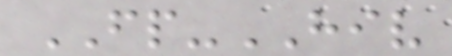FP-HIV
